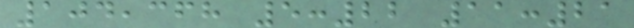104,368 5:22 11:21
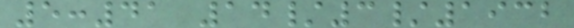5:41 14/3/1932
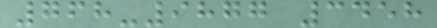768-9877 3458
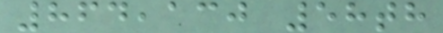864,130 58th
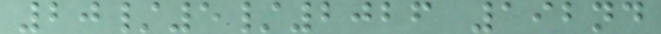20/5/2026 192nd
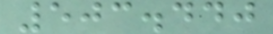503.440
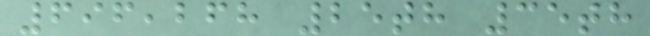696,268 25th 35th
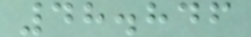48.846
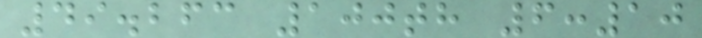49.263 100th 6:10
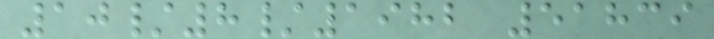10/8/1982 51839
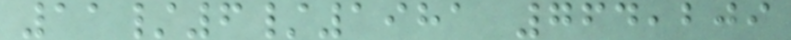11/6/1981 764,209
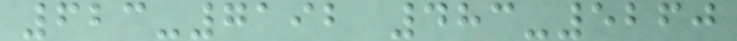623-7192 483-5260
